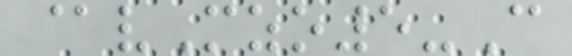@vMzo5-C
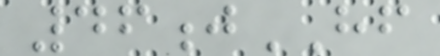46jHF
